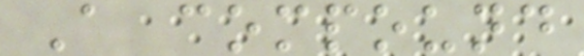A compound
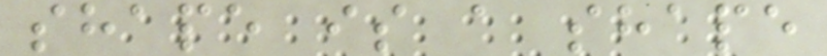shape is a shape
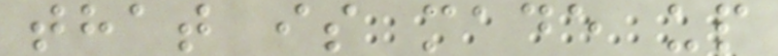that is made up
